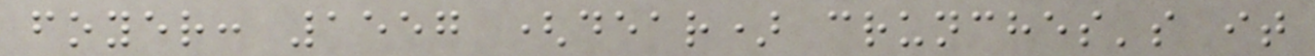foyer: 1557 (dear) crunches's it
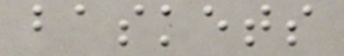baskets
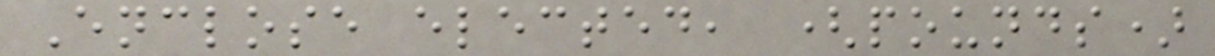Enclose elected, (pounds)
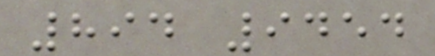894 9454
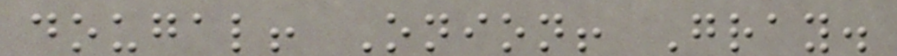dougal! Onion! Gray.
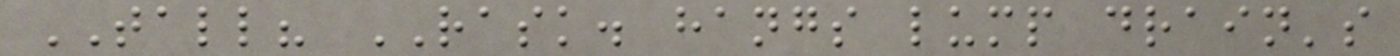TALL? RASK. hangs lump drain's
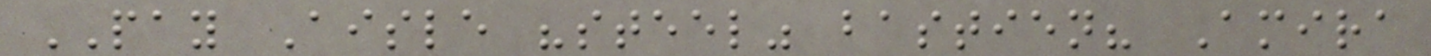PAY Aisle "steel" bastien? Amira
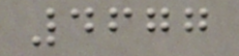4677
